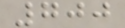700
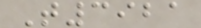T3921
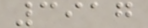3917
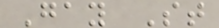Gay St
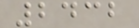2432
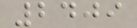2409
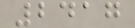2417
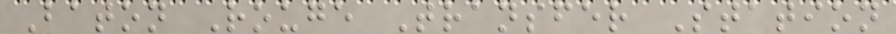Baton Rouge Transfer Station
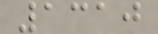1310
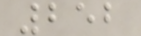252
